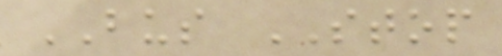BUS STOP
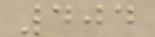404
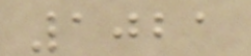1021
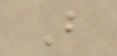B
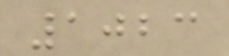1023
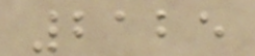2125
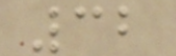32
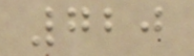720
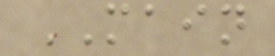MAIN
